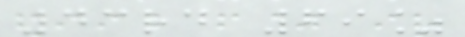43rd 69%
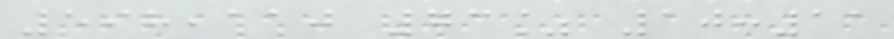598,110 73% 10:11
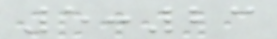5:23
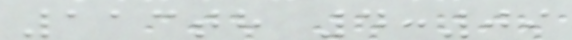113th 4:09
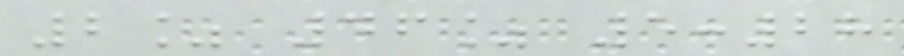2% 46% 5:28
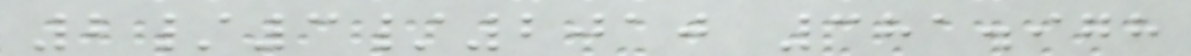2/3/2010 381.978
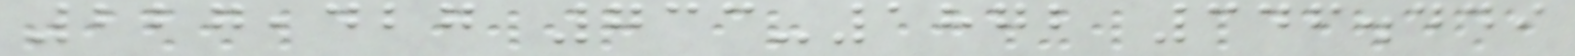227,427 733-1872 346.449
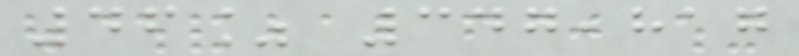46% 347,817
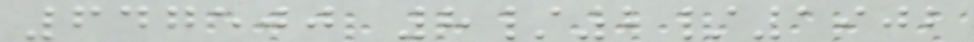647500 8/2/1902
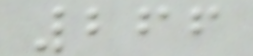266
